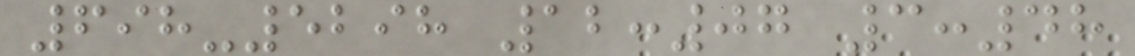698-5298 12:07 3:48
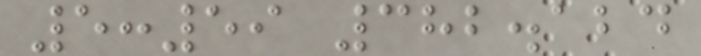5:59 382.124
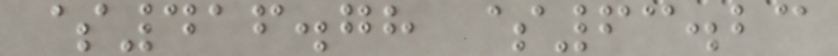$416.78 $63.23
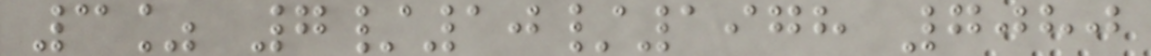3% 7/10/1978 7080
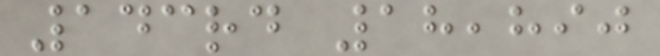143rd 18,890
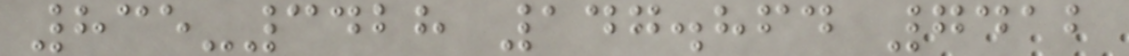835-3428 147.864 7412
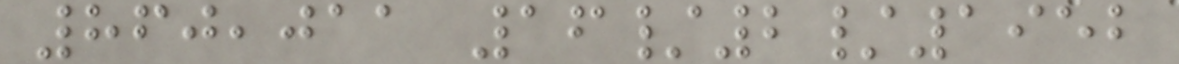860,011 16/2/1952
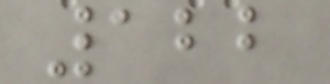122
